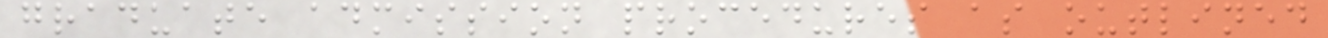graduate admission procedures as outlined
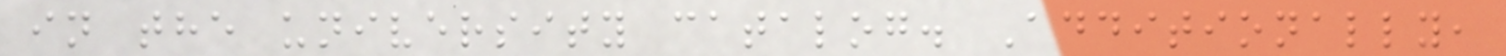in the university catalog. Additionally,
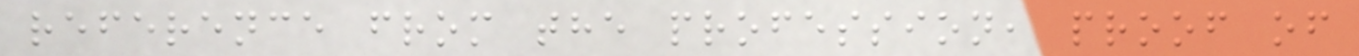reference from the profession, proof of
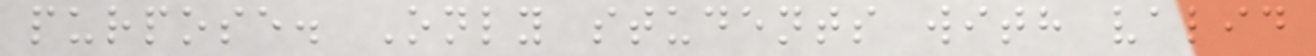purpose. Only students with valid
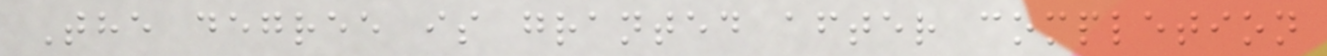The degree is granted after completion
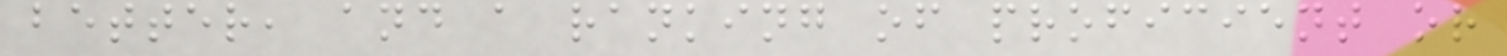better, and a ranking of proficient or
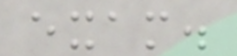exam.
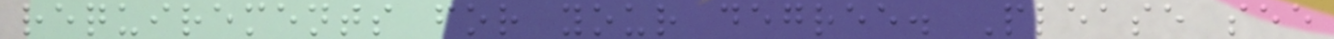requirements for your degree. Please see
